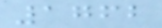1762
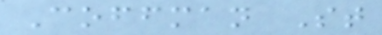Coffman St
